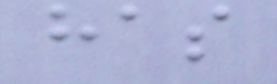has
